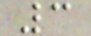3
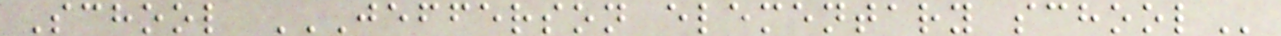School JEFFERSON ELEMENTARY SCHOOL
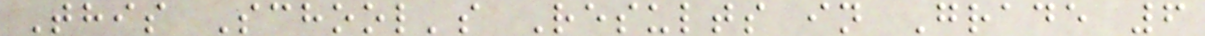This School's Results in Grade 6
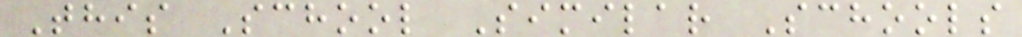This School Similar Schools
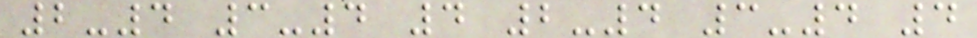2-4 3-4 4 2-4 3-4 4
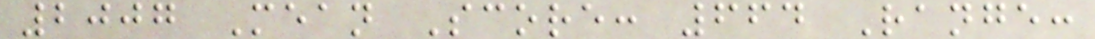2007 Mean Score: 664 Range:
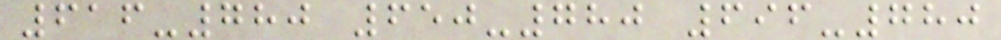616-780 650-780 696-780
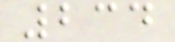234
